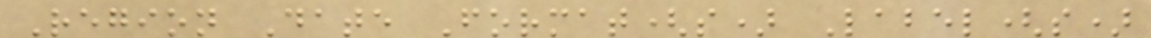Region Date Format(s) Label(s)
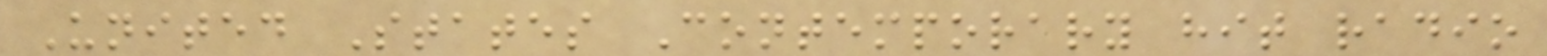United States Contemporary hit radio
